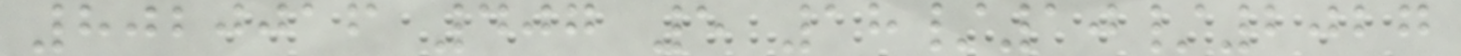8020016 407 5 18/10/2027
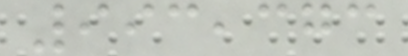993,373
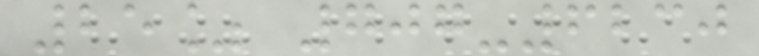25% 707-6230
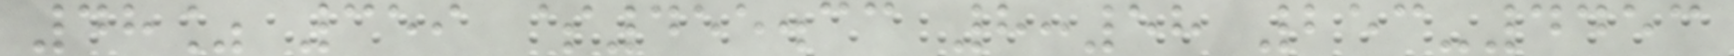48% 359 $455.33 8:58 253-4453
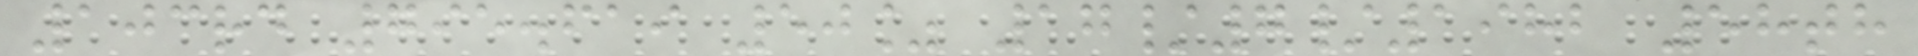103rd 795.619 50% 17/7/1982 58th
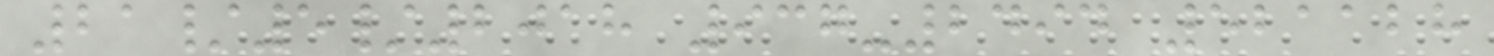21/5/2018 937-2494 521128
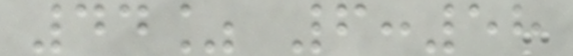44% 6:58
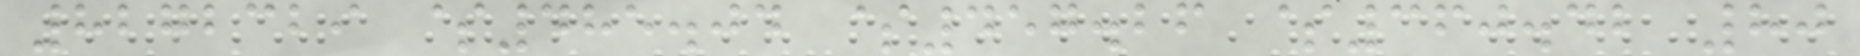8272329 $485.04 $457.26 $360.42 80
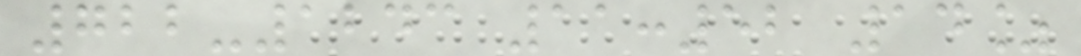722-1243 11:52 14%
